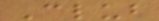Club
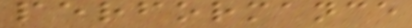performance
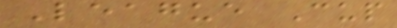League Cup
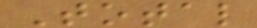Total
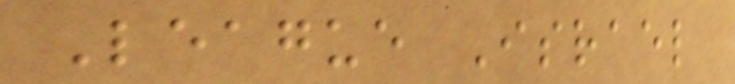League Israel
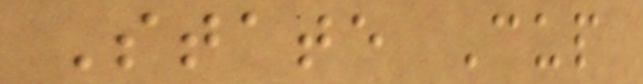State Cup
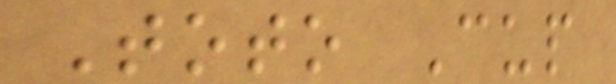Toto Cup
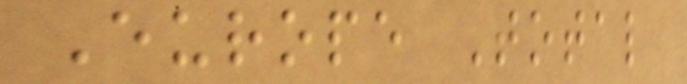Europe Total
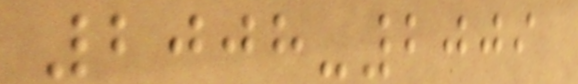2008-2009
